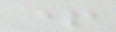+
